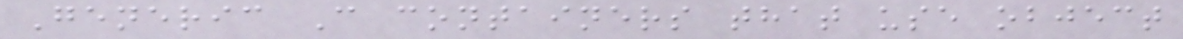Generic C containers that use object
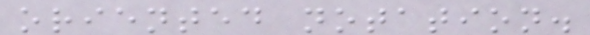oriented notation.
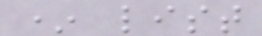* list
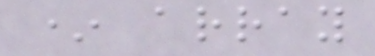* array
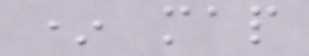* map
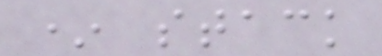* stack
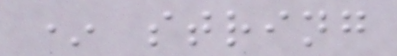* string
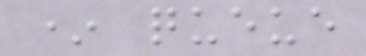* queue
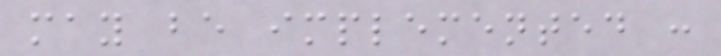may be implemented :
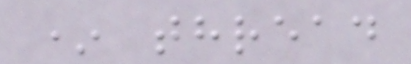* thread
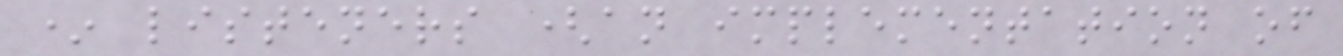* listeners (an implementation of
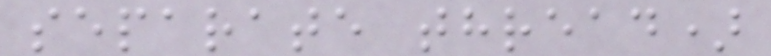separate thread)
